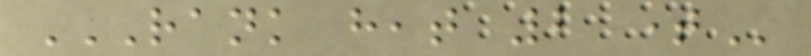RANK HEAT 2 TIME
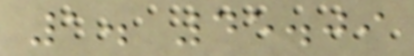1. 45.09
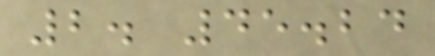2. 45.24
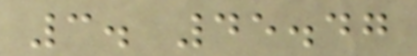3. 45.47
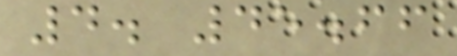4. 45.66
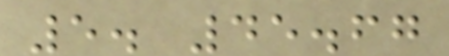5. 45.67
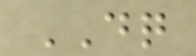DQ
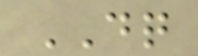DQ
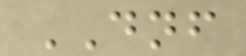DNF
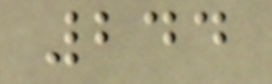244
